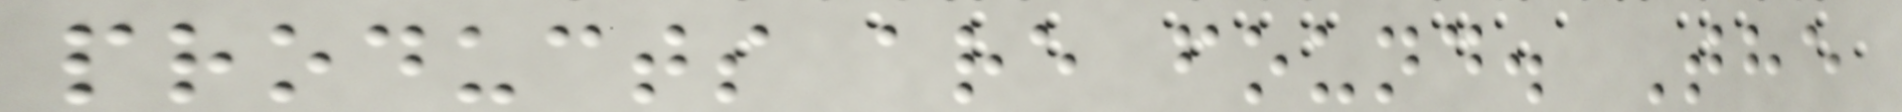products are found. The
